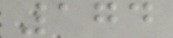174
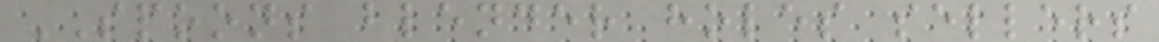SPOONS blender holes sellers
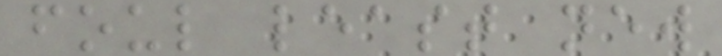foul least new
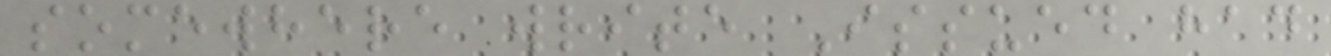somewhere write Issued had
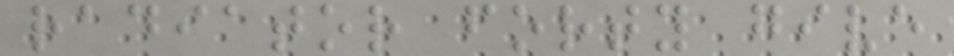radiator forty give
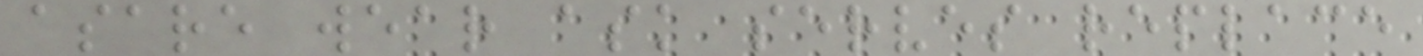asare wear ask serves replace
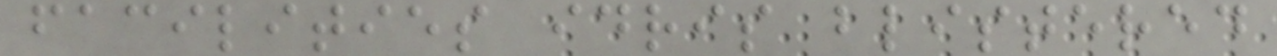facilities idris blistered
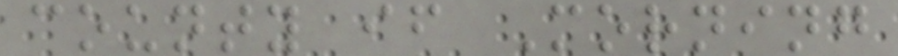county if Morning
